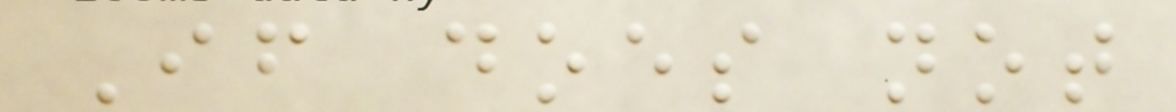If does not
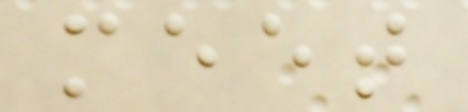meet
